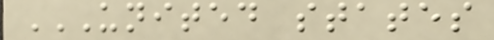UNITED STATES
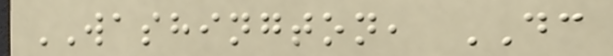WASHINGTON, DC
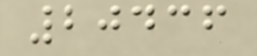20436
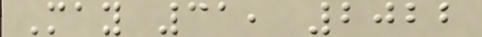May 31, 2022
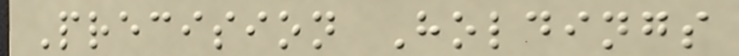Precision Holdings
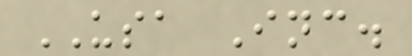USA Inc.
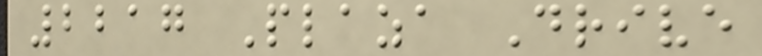2217 Plaza Drive
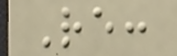Re:
